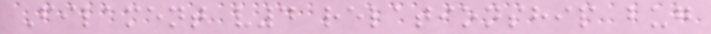Filament v4 relationship bug
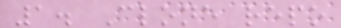1. Clone repo
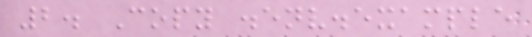2. Copy .env.example
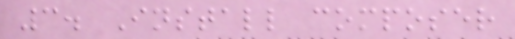3. Install composer
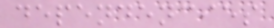dependencies
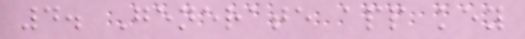4. Generate app key
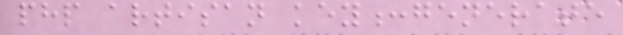php artisan key:generate
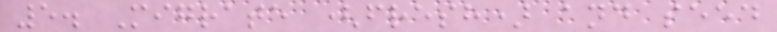5. Migrate (fresh) and seed
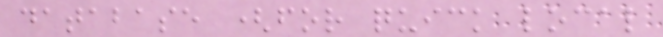database (for quick local
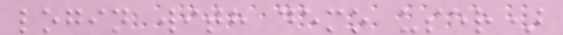login with demo user)
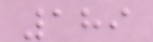189
